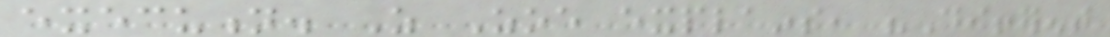execution. As Zoe explains, "Different
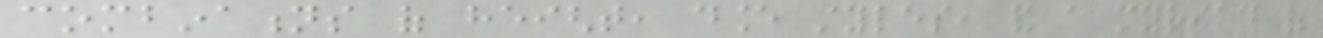combinations of height, dance styles, and a myriad of
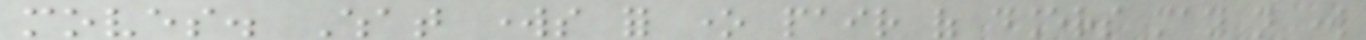moves. What works for one pair of dancers may not work
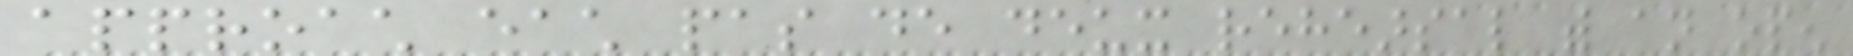approach each pas de deux rehearsal with an open
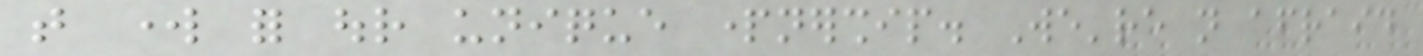that work for our unique partnership. We're not afraid
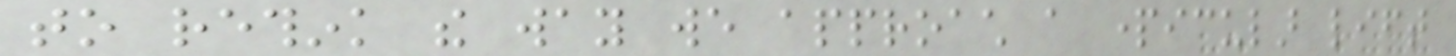to rethink the way we approach a particular lift
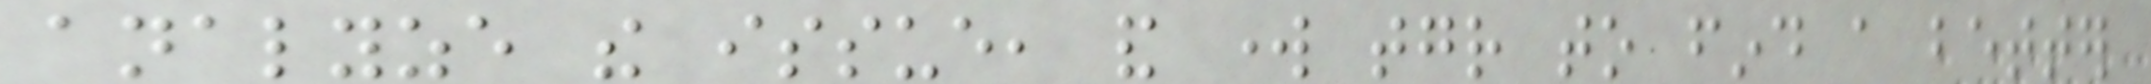analyze the issue, and work together to find a better
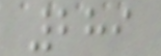289
